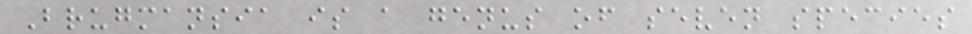Brugmansia is a genus of seven species
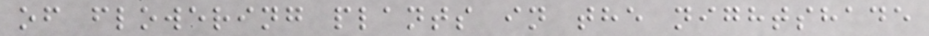of flowering plants in the nightshade
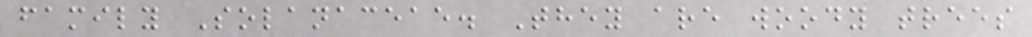family Solanaceae. They are woody trees
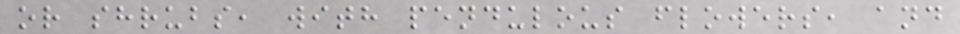or shrubs, with pendulous flowers, and
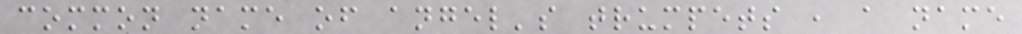common name of angel's trumpets , a name
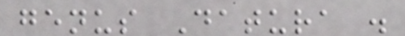genus Datura .
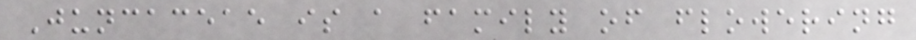Juncaceae is a family of flowering
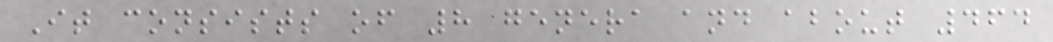It consists of 8 genera and about 464
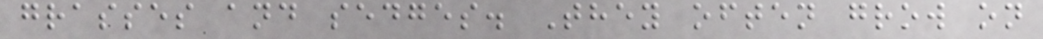grasses and sedges. They often grow on
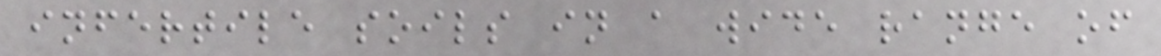infertile soils in a wide range of
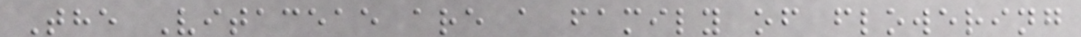The Vitaceae are a family of flowering
